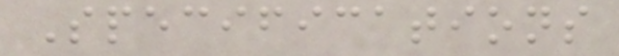Specifications
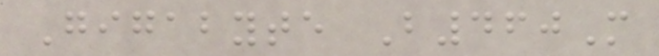Gigabyte B460M
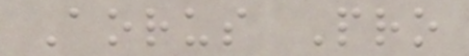Aorus Pro
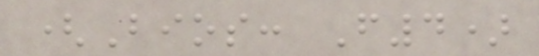(Bios: F4)
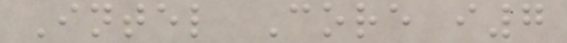Intel Core i7
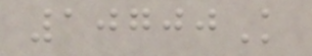10700K
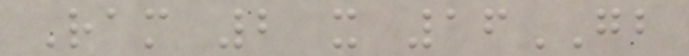Ram 2 x 16GB
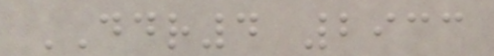DDR4 2933
